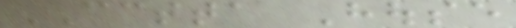CCTTA House
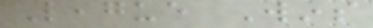League Wins
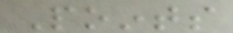Points
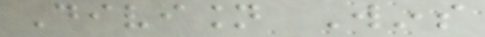Division Wins
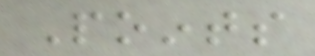Points
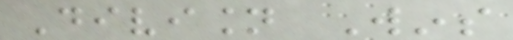Division Wins
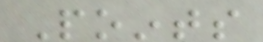Points
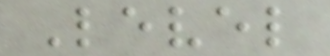Level
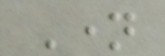Name
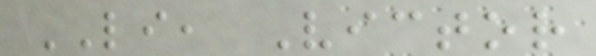LI, Victor
